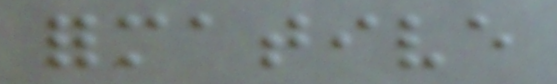formative
